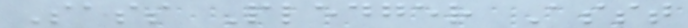Sass Pledger Asst
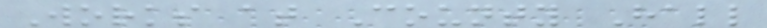Works at County Hall
